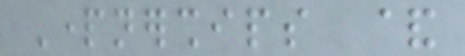Partnerships &
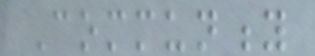Community
